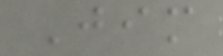Jim
